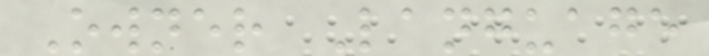Owner Language
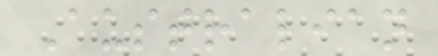Australian
